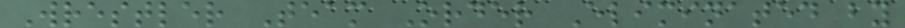Wrestler Team Order Eliminated by
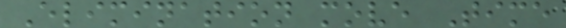Elimination move Time
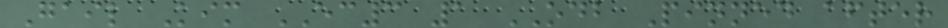Gail Kim EC3 1 ODB Pinned after
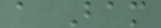a Bam
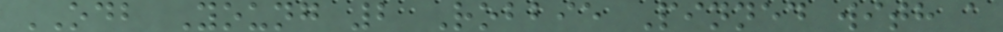ODB Young 2 Robbie Pinned with a
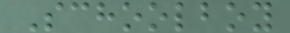Schoolboy
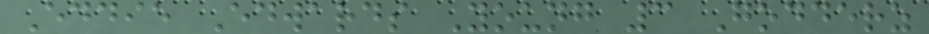Eddie Edwards Young 3 Godderz
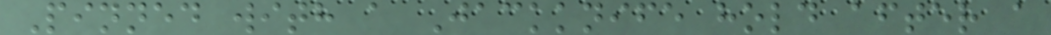Pinned with a Jackknife hold after a
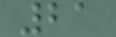21
